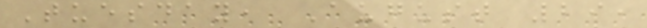Tuesday, August 29,
